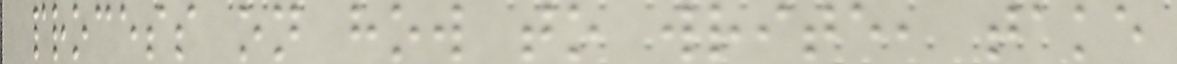process on how to write, take
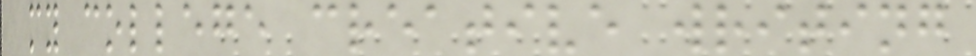my college creative writing
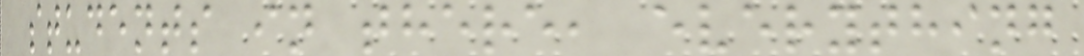students in there, everything
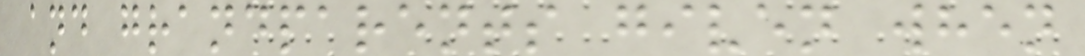and grandparents given when
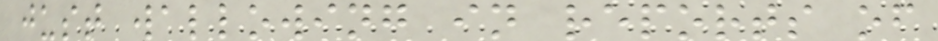just wallowing in reports of
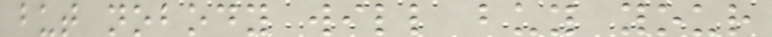but nobody will buy your
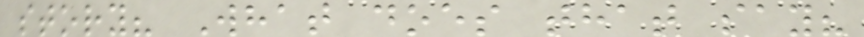story? What does that say?
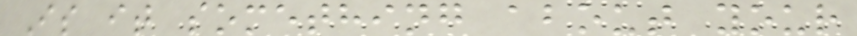Is it something about your
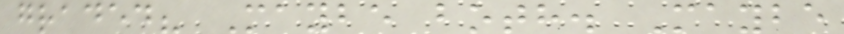graded? Maybe both. Maybe
